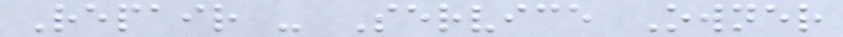Repair - Service Owner
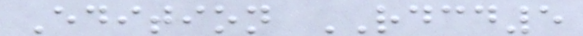Edition RDCD5
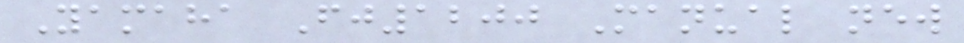Yamaha Fj1200 Manual new
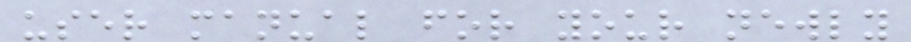user manual for your newly
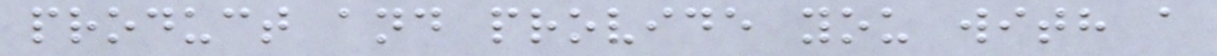product and provide you with a
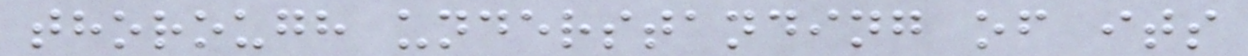thorough understanding of its
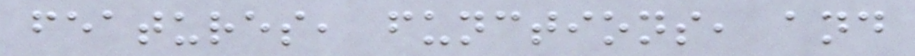features, functions, and
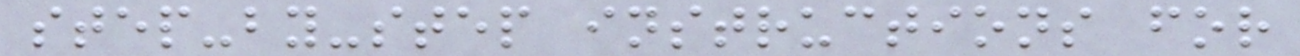step-by-step instructions for
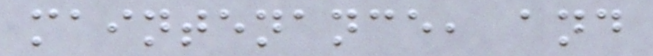maintenance, and
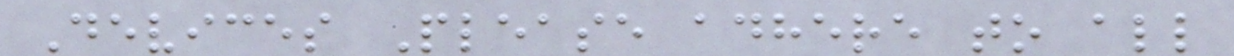Devices Please adhere to all
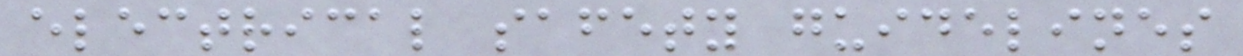electrical safety guidelines
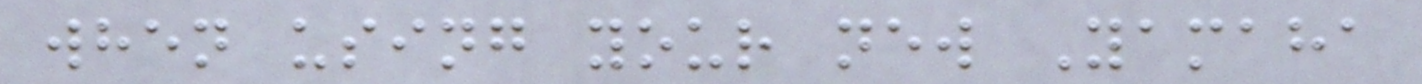when using your new Yamaha
